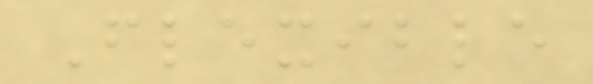Flexible
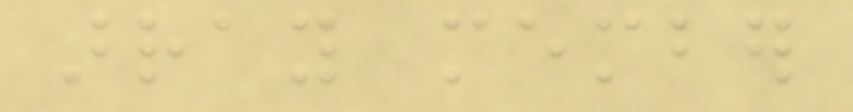array member
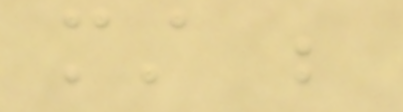must be
